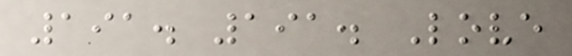191. 191. Love
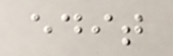edit
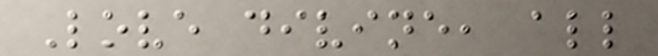Love divine, all
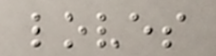loves
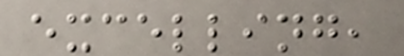excelling,
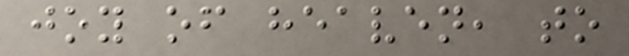joy of heaven, to
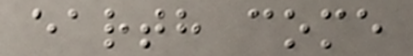earth come
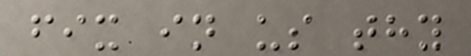fix in us thy
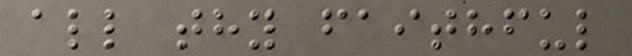all thy faithful
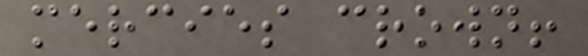mercies crown!
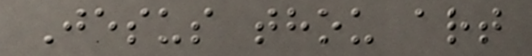Jesus thou art
